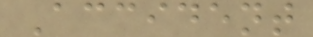Accident
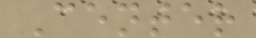Center
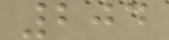204
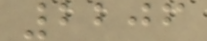2206
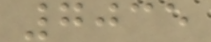7035
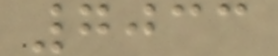7033
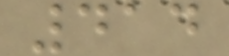414
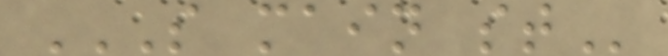S MAIN ST
